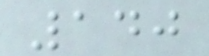140
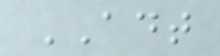ADT
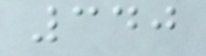340
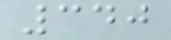340
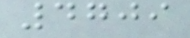4709
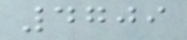4709
